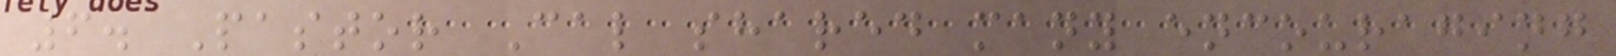6. Pastor Cal shared many encouraging
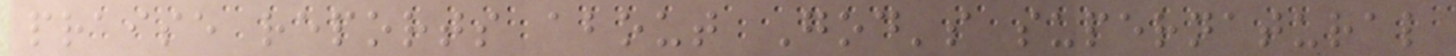praise reports about God's supernatural
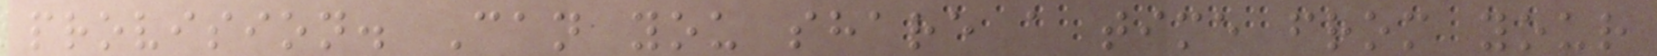provision. Can you share a time from your
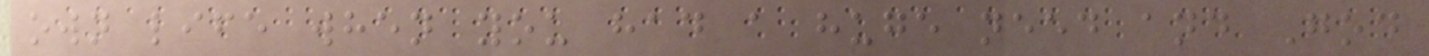own life when you had a huge need and God
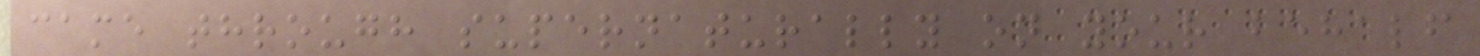came through supernaturally on your behalf
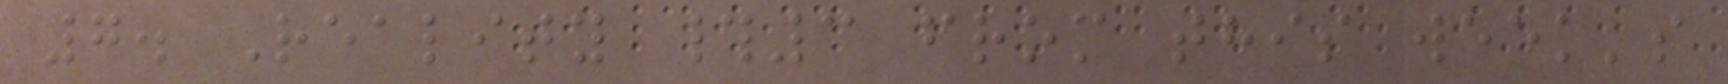7. Reality #3 from this week's
